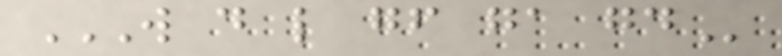W D L GF GA GD
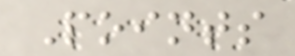Points
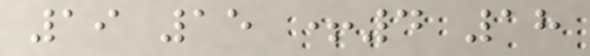19 15 +4 18
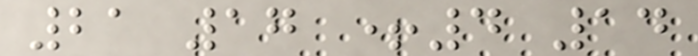21 17 +4 14
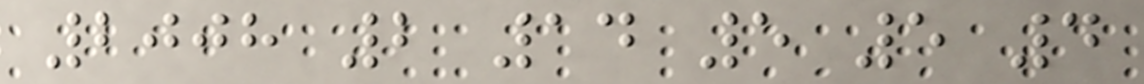2008 2 14 5 5 4
